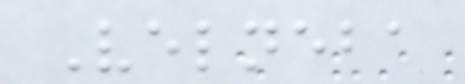Velneba
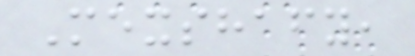Mexshafy,
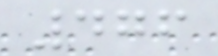476
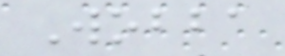Wobba
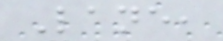Lane,
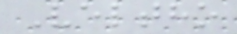Veltho
